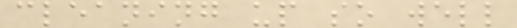cleaning up so well
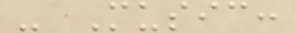- Music:
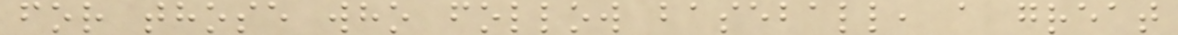for those who follow baseball, a great
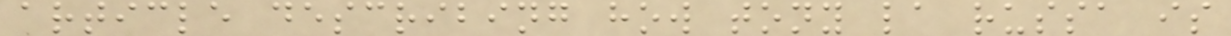article describing how tony la russa is
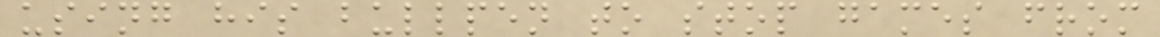using his bullpen to stop games from
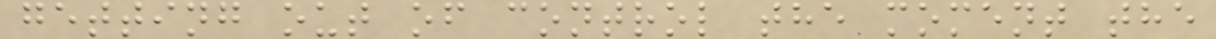getting out of control the moment the
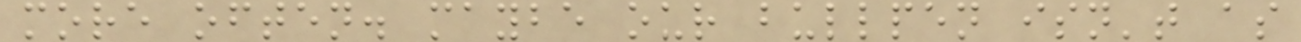more often. maybe our bullpen isn't as
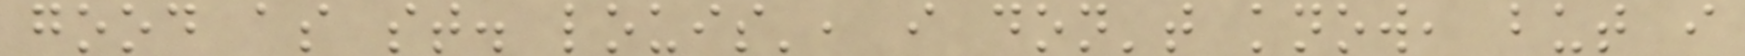good as st. louis', i don't know, but i
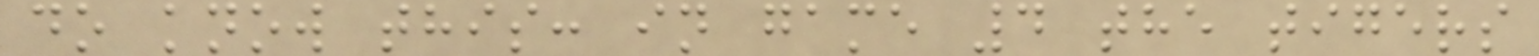do know this: in game 4 the tigers
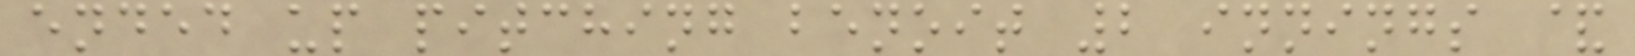ended up pitching benoit 2 innings &
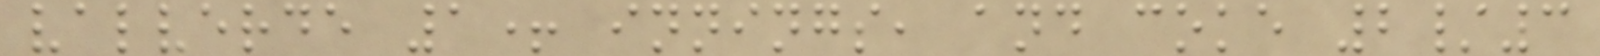valverde 1+ innings, and coke 2/3
